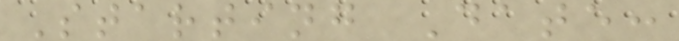Starting Date:
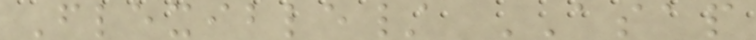Flexible/ ASAP
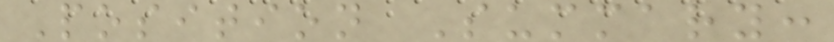Position Summary:
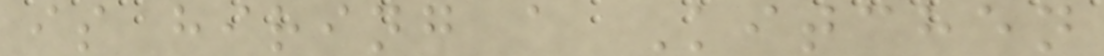is hiring a Kitchen
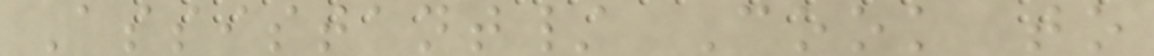Assistant/ Cook to
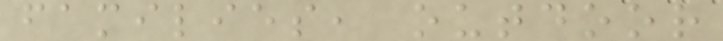families, outdoor
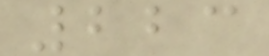223
